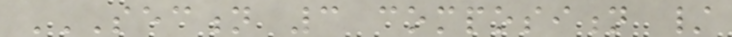SECTION 3 COMPOSITION /
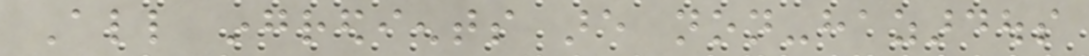All ingredients are non-hazardous
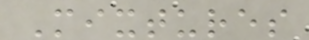Mixtures
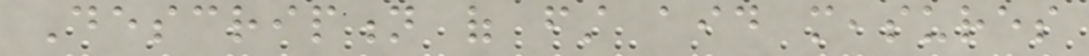Description of first aid measures
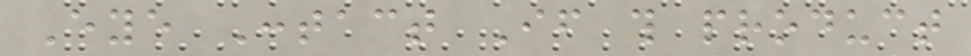Eye Contact If this product
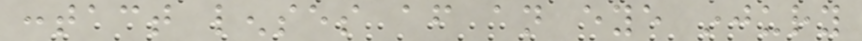contact lenses after an eye injury
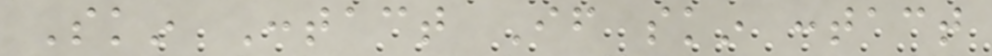Skin Contact If skin contact
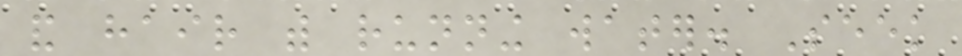and hair with running water. Seek
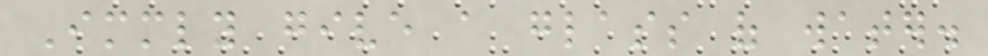Immediately give a glass of water.
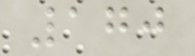170
